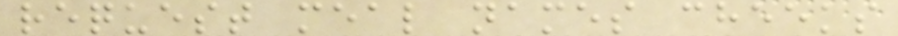request meal names cheeks
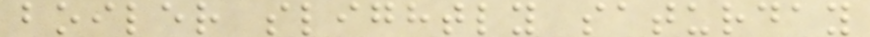boiler slightly saturday
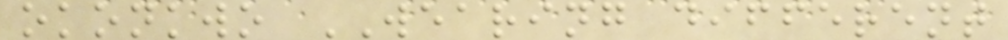okonkwo WEARING different
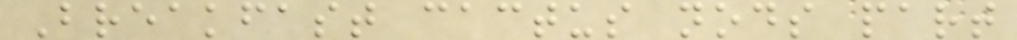Breakfast cactus nods part
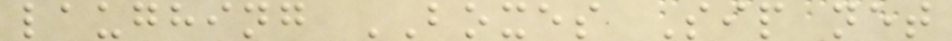laughing BOXES Sip net
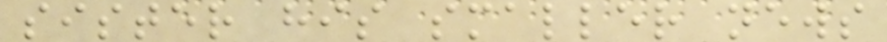sister his smaller news
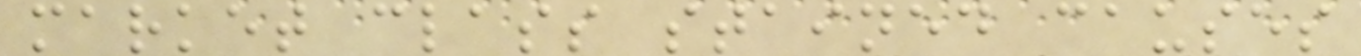market class stained causes
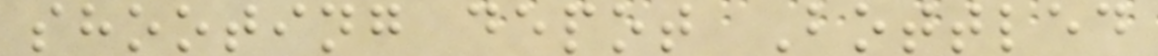shooting depot Bottled
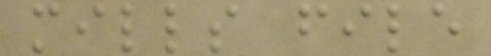mills file
